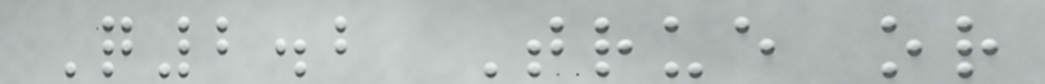Q2.2 True or
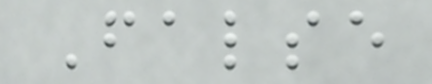False
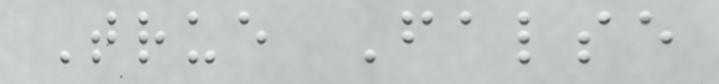True False
